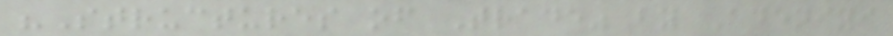"Structures of Trade" by Adeniyi
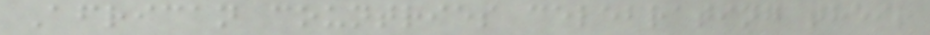African countries celebrating their
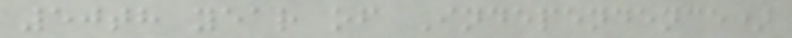50th year of Independence)
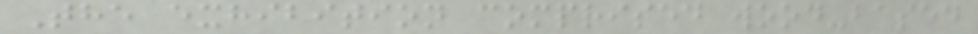The exhibition comprised wood-based
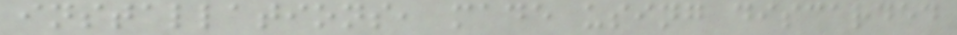installations, made using discarded
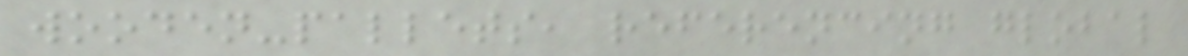wooden-pallets, referencing global
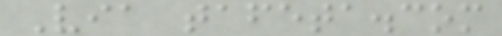Via tafeta.com
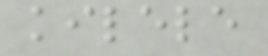kilele
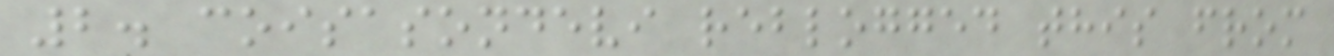2. coisasondevi reblogged this from
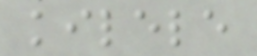kilele
